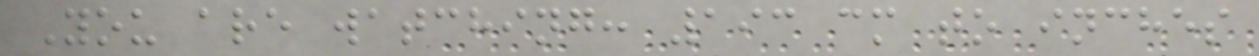You are watching: 193 cm to inches
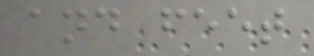and feet
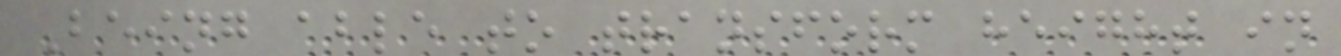Being able to transform height in
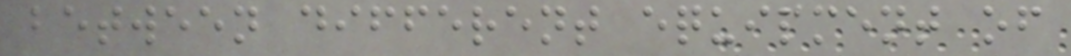between different equipment of
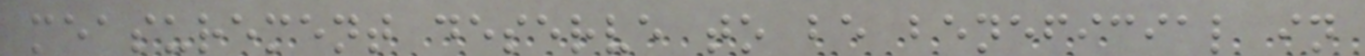measurement deserve to be beneficial in
